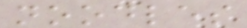noodles
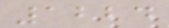1224
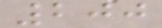200
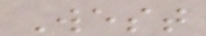West
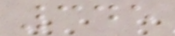345
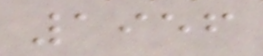1956
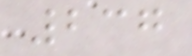237
